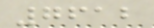7612
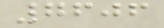7606
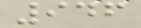946
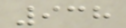938
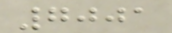7001
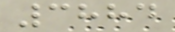3884
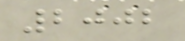2002
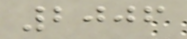2006
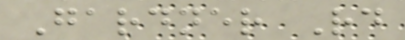Gardner Rd
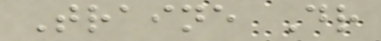Traine Dr
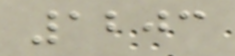1203
